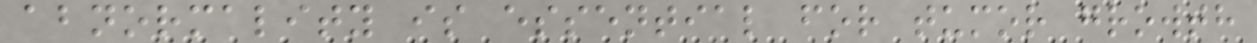abnormality is essential for tumor growth
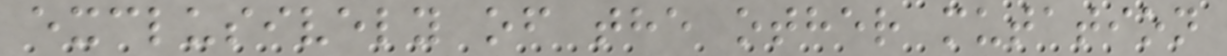exclusively of the other mutation
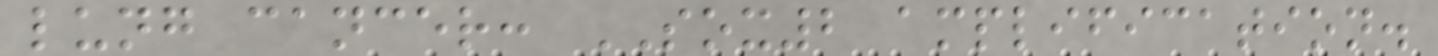lung cancer: SOX2 amplification.
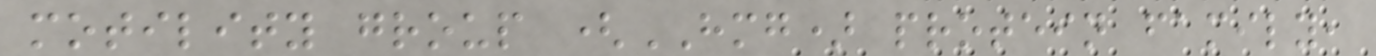motility group (HMG) protein family,
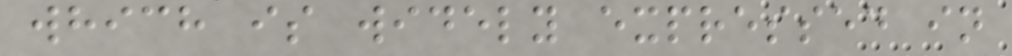which is widely expressed in
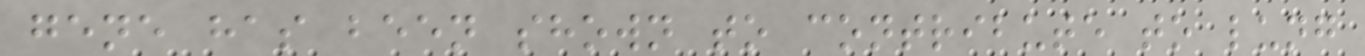gene has been shown to contribute to lung
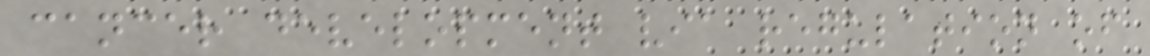cancer development via regulation of
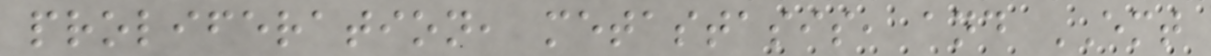proliferation, metastasis, and EMT
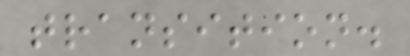transition.
